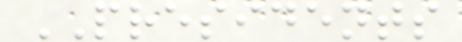PRESIDENTS
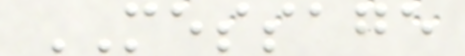MESSAGE
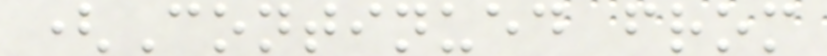(Continued from
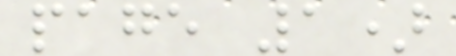page 1)
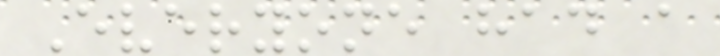Everyone had a
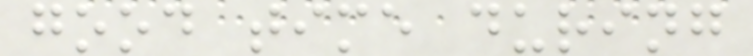good time during
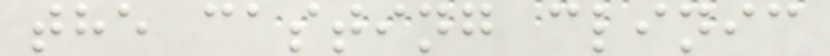the casting clinic
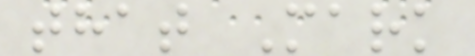that Mark
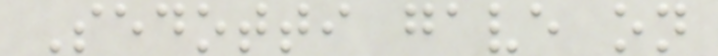Sedotti gave on
